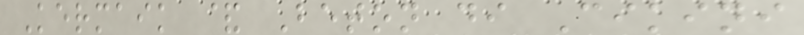Kermaik & Beton di Cikini
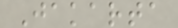Jakarta
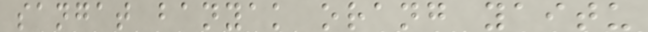sangat banyak orang yaitu
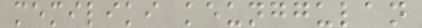memiliki keunggulan
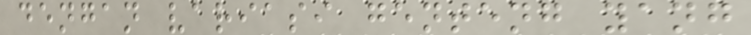dengan variasi genteng yang
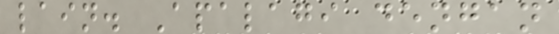lain. Apalagi dengan
